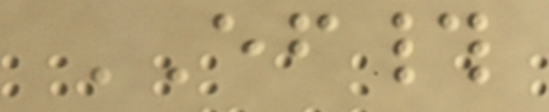EF#
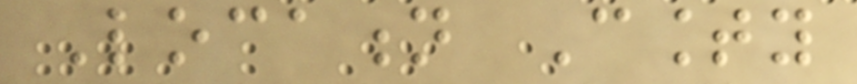Location County
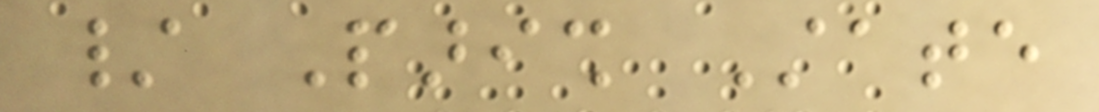/ Parish State
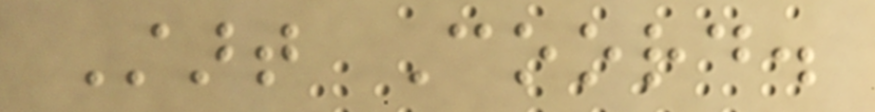Start Coord.
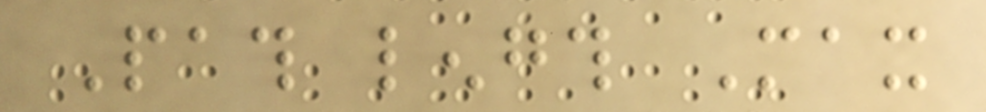Path length Max
